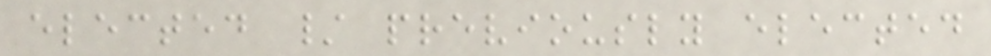elected / previously elected
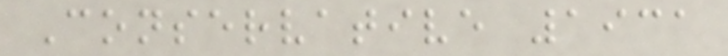Conservative 1931
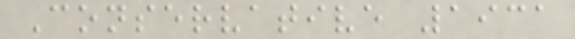Conservative 1931
